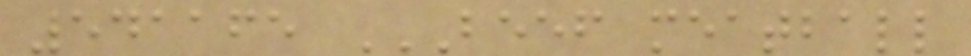541165 BEEF MEATBALL
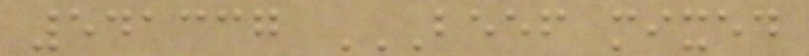541337 BEEF MIXED
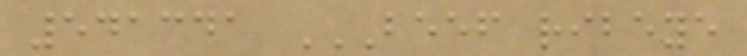541341 BEEF RIBEYE
